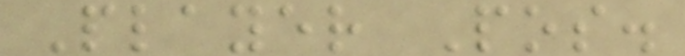Player Pos.
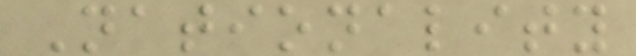Nationality
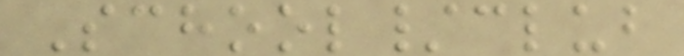School/club
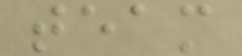team
